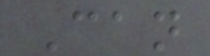Can
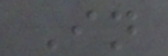In
